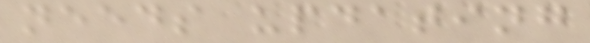needs updating
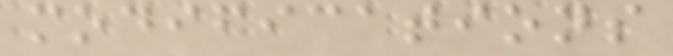modifications
